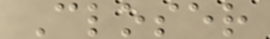Closer
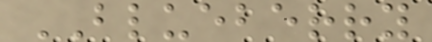BLUEBERRY
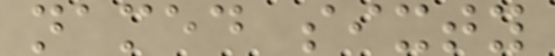named sixty
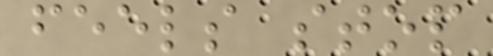feels stop
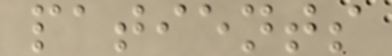patients
